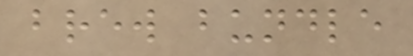brew bundle
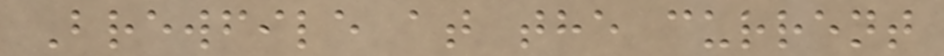Brewfile at the current
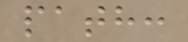path:
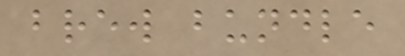brew bundle
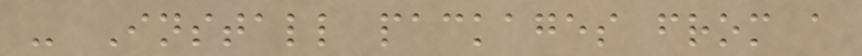- Install packages from a
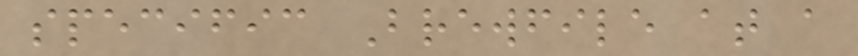specific Brewfile at a
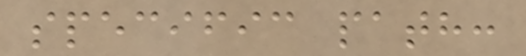specific path:
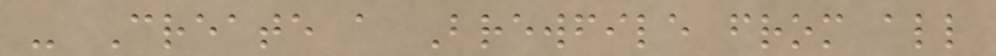- Create a Brewfile from all
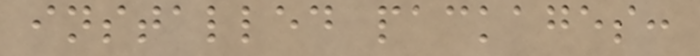installed packages:
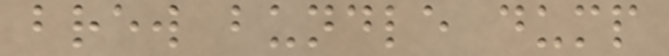brew bundle dump
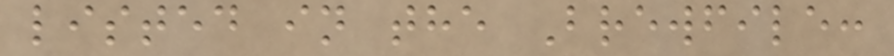listed in the Brewfile:
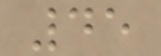45
